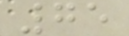75
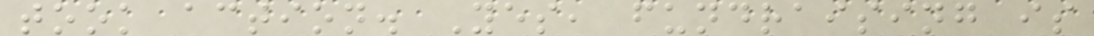took action. Yes, fundraising is
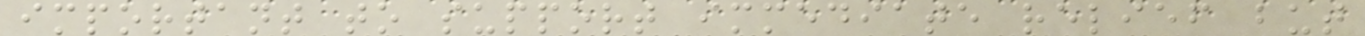important to support immediate relief but
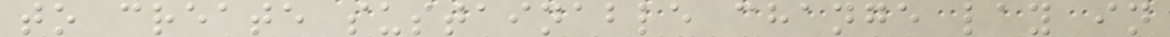to create sustainable change lay in
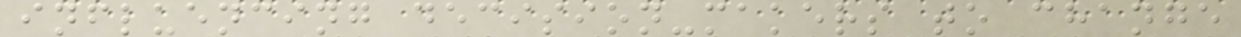influencing decision-makers to change
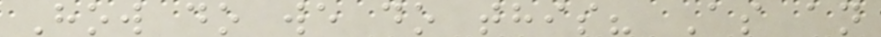How do we do this? As an
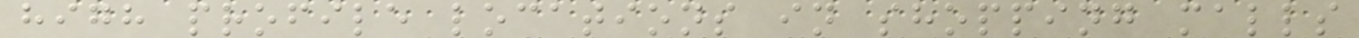high profile locations in shopping malls
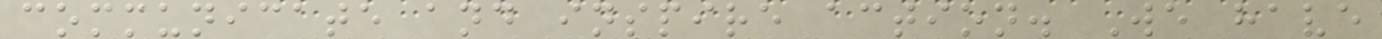communicate and inspire action. We have
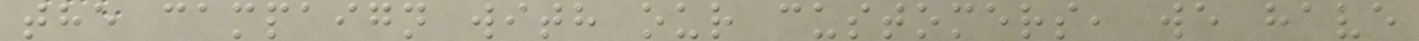the campaign with our customers, we have
